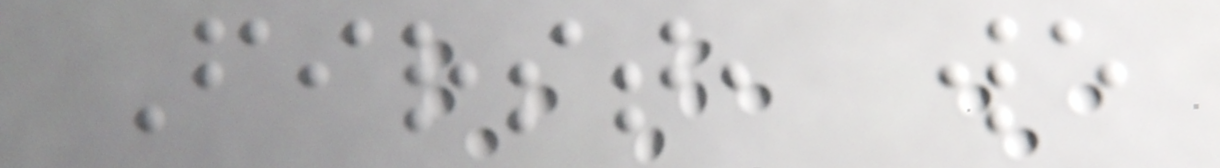First, we
